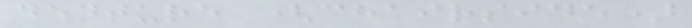denture (chairside)
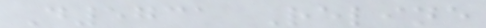D5731 Reline
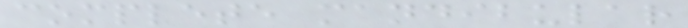complete mandibular
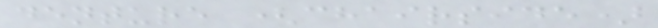denture (chairside)
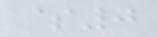$0
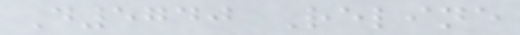D5740 Reline
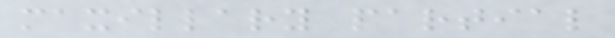maxillary partial
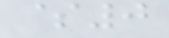$0
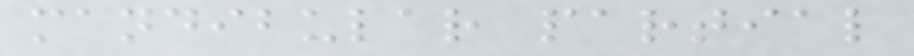mandibular partial
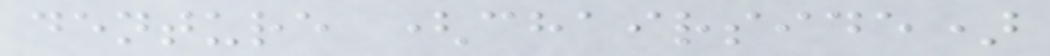denture (chairside)
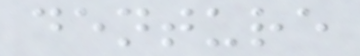denture
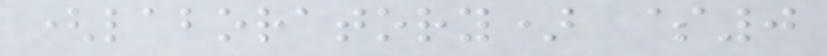(laboratory) $0
